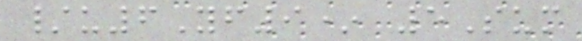/u6Yf9* 5Sum
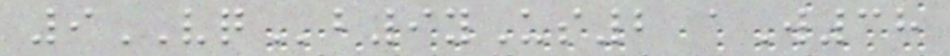9VQb9yUs2 aW38
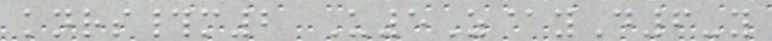knrs#m2 U5Z@yD6-y
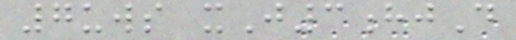7uws xJ3hjD
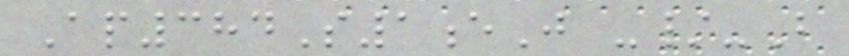Ap384S1eJ -/-B
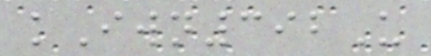kIwn392U
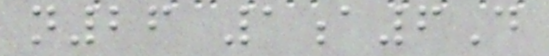n26 1a6D
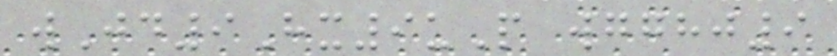wJd9Hx9uP wgghj9
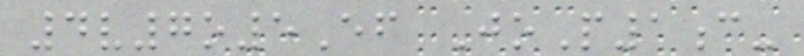4v7o5Ef JoP1c-
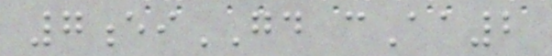7eiGD cAa2
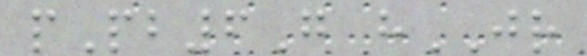pPb6G hJR
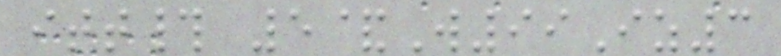itt# 5&W99Iz3
